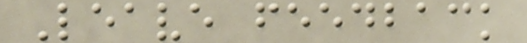Leave feedback
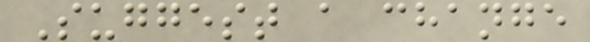Suggest a change
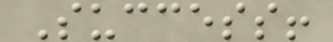Success!
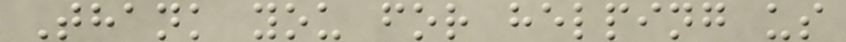Thank you for helping us
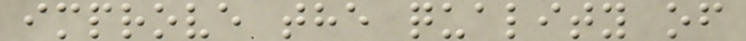improve the quality of
